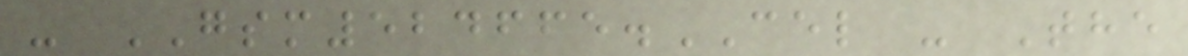- GSM524665.CEL - The
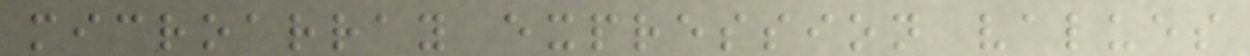microarray expression values
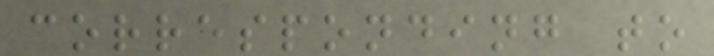corresponding to
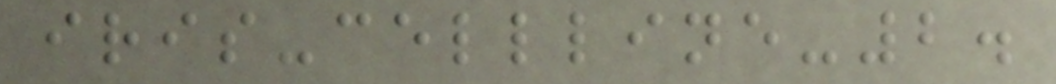iris-cellline-2.
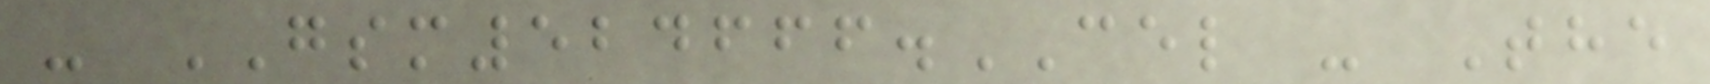- GSM524666.CEL - The
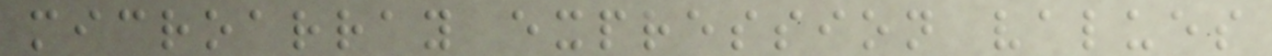microarray expression values
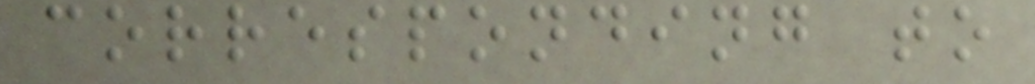corresponding to
